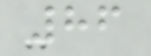86
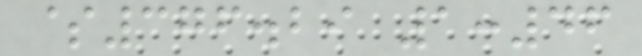$376.29 1:46
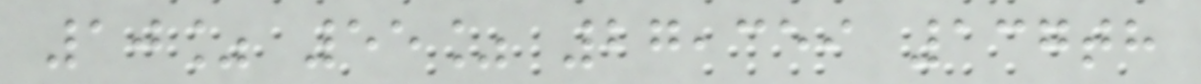10% 55% 27,359 137th
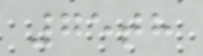75th
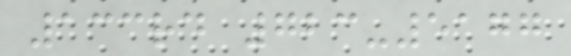133rd 723-5177
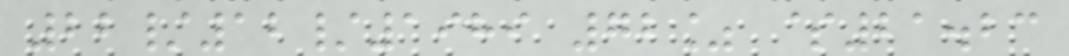22/12/1989 72% $21.23
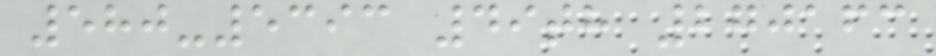580-5393 49th 270163
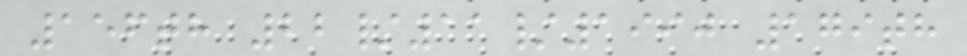156th 22/11/1990 179th
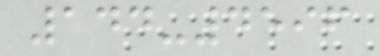144-4596
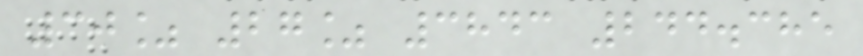30% 27% 3843 244.385
